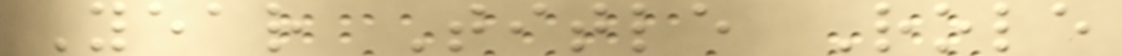Year Title Role
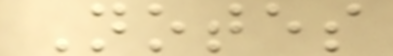Notes
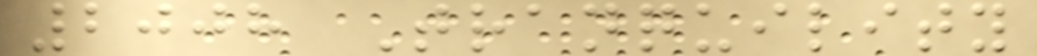2008 Tranquility
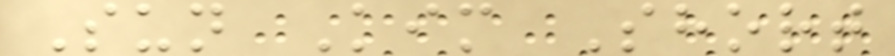Sun Kim Short
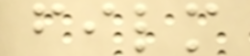film
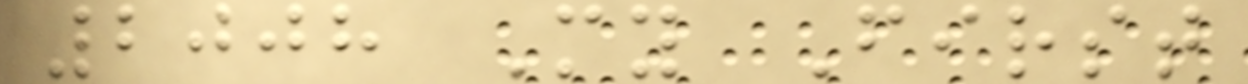2008 My First
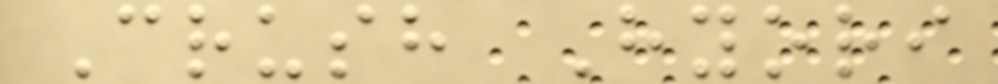Crush Hyori
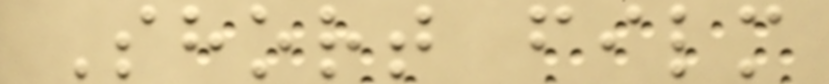Short film
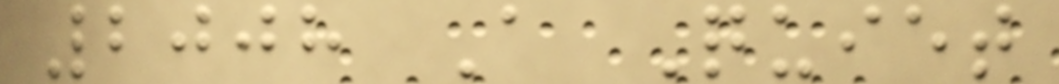2008 A Quiet
